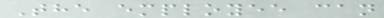The employee can
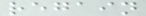regain
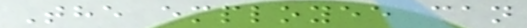The employee can
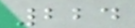224
